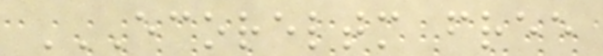ECORELTM FREE
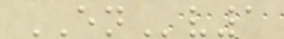ENv1
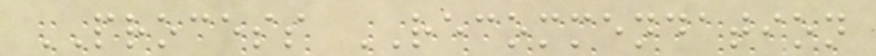PROCESS RECOMMENDATION
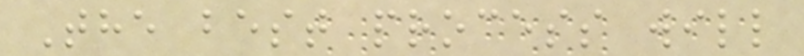The best process will
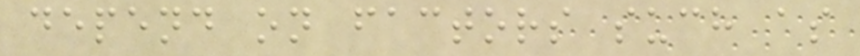depend on factors such as
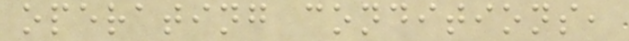operating conditions,
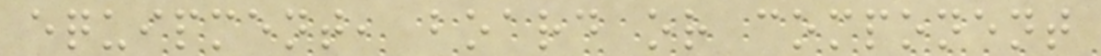equipment, board or component
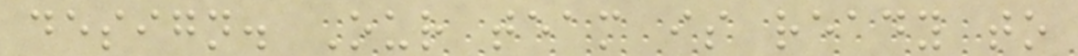design. Our team is ready to
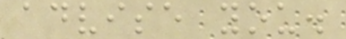advise you.
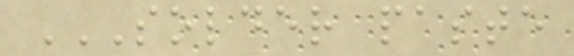SOLDER PASTE
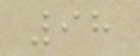98
